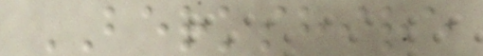BERKSHIRE
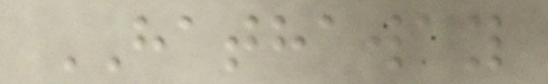HATHAWAY
